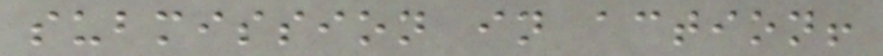submission in action!
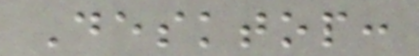Desktop:
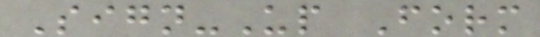Sign-Up Form
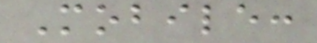Mobile:
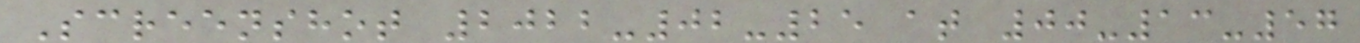Screenshot 2022-02-25 at 00-13-57
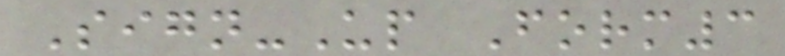Sign-Up Form3
